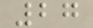27
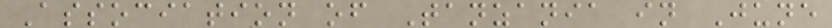Association of Tanzania in June
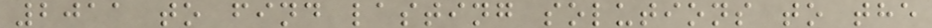2011 to find lasting solutions to the
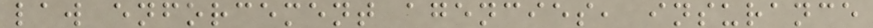law enforcement agencies, insurance
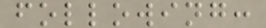following:
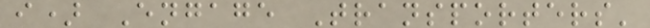i) Engage Transporters'
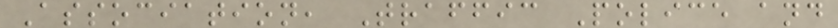Association, Traffic Police and
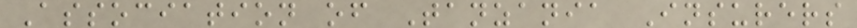Association of Tanzania Insurers
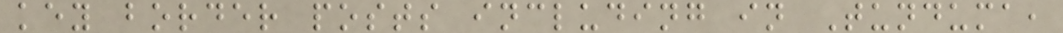key border posts including in Tunduma,
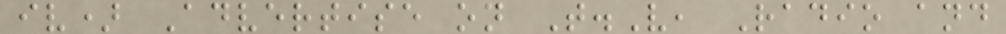iv) Advertise on T.V, Radio and
